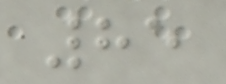85
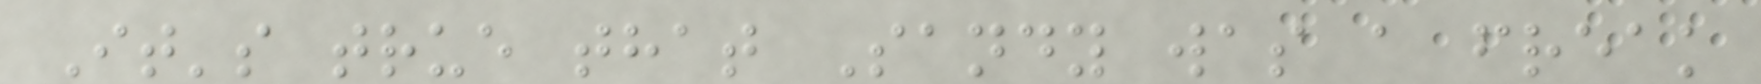It's true that Sandy was a freak
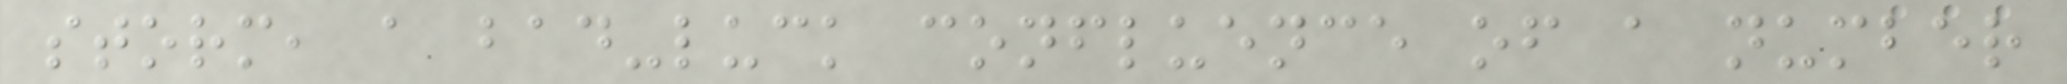storm, a bad-luck confluence of a number
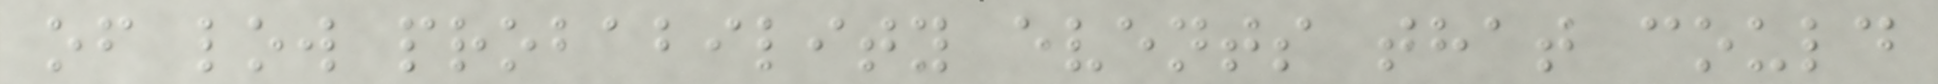of low probability events that could
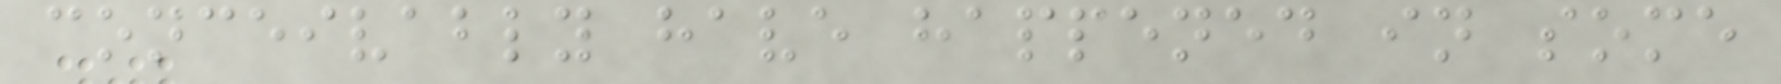conceivably have happened in some
